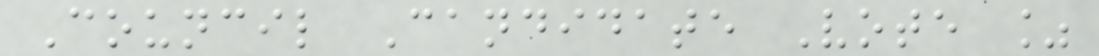Council Candidate Vote %
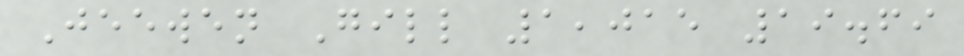Jeewen Gill 1,015 19.69
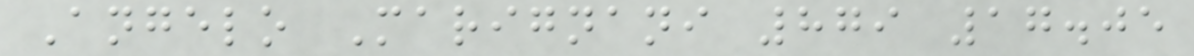Angelo Marignani 879 17.05
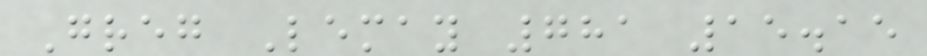Greg Lemay 781 15.15
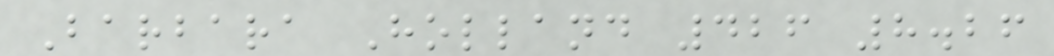Barbara Holland 426 8.26
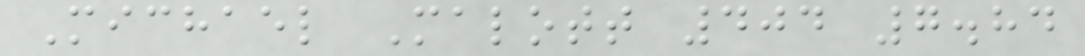Michael Malott 404 7.84
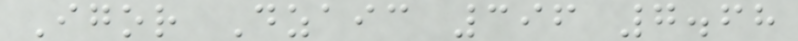Igor Dzaic 396 7.68
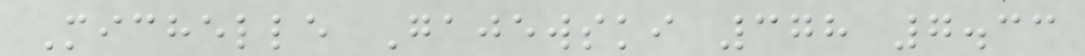Michelle Gajewski 378 7.33
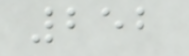252
